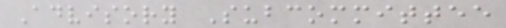Advisory Subcommittee
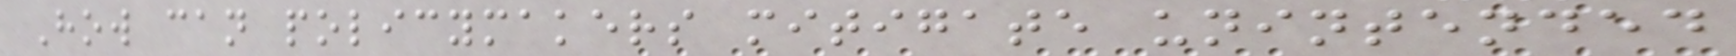How can policymakers mitigate unintended
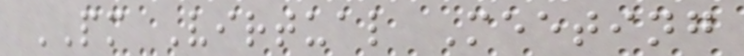PM Virtual Meeting
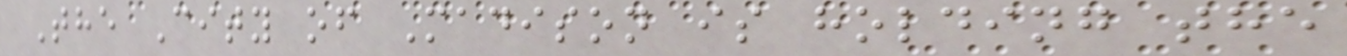The City of Madison is holding the
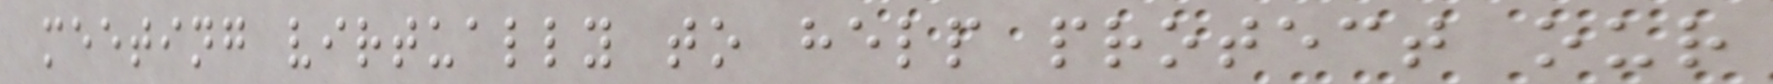meeting virtually to help protect our
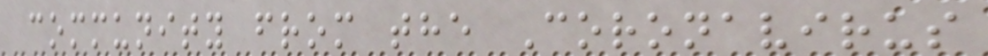community from the Coronavirus
